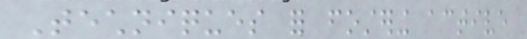Techniques for fostering active
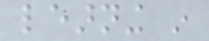learning in
